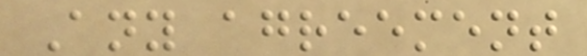Any agreement
